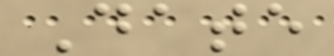Date
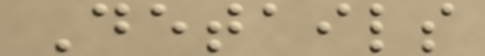Details
